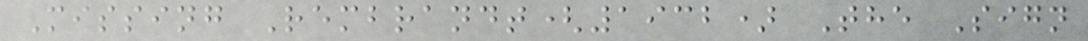Missing Rembrandt(1932) The Sign
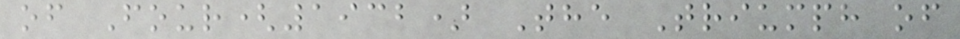of Four(1932) The Triumph of
